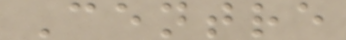Centre
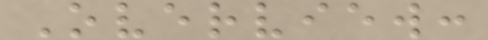Overview:
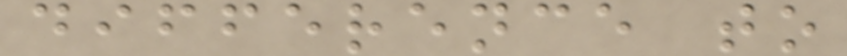difference to
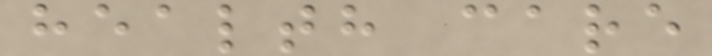health care
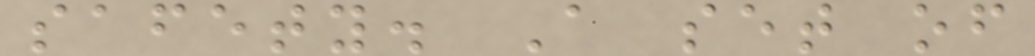safety. A set of
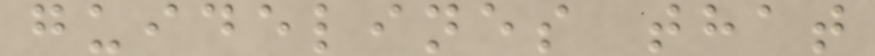guidelines that
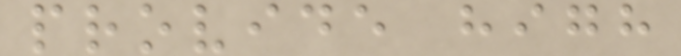provide high
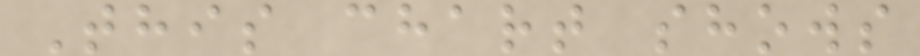This chart shows
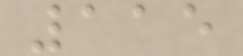115
